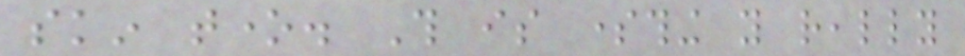skin tone. This is something you really
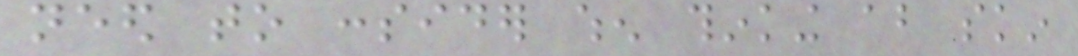need to consider when thinking about skin
